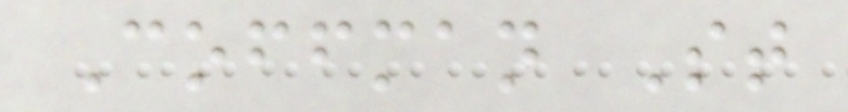Coffman St
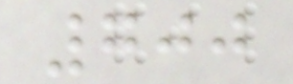700
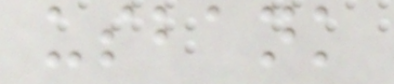usbank
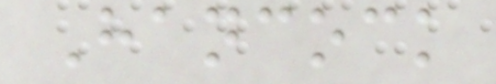Hancock
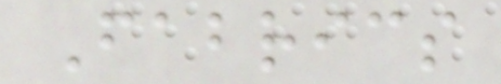Fabrics
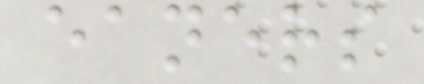eaners
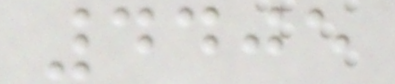4405
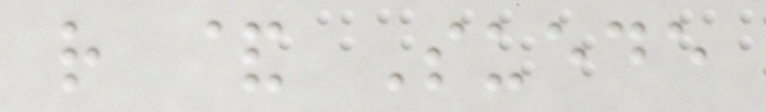r & Suede
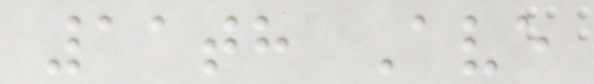11th Ave
